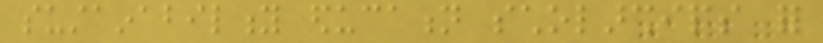sustainability education scholarships for
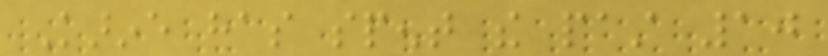Karine has spent the past 10
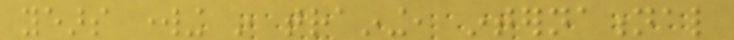years working in training, international
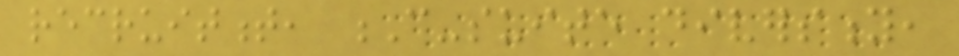recruitment, C-suite diversity,
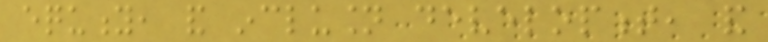equity, and inclusion development, and
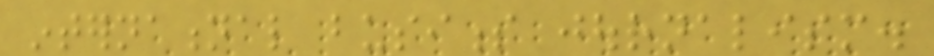international business journalism.
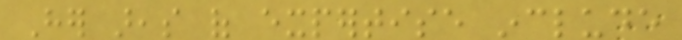Her areas of expertise include
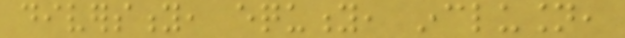diversity, equity, inclusion,
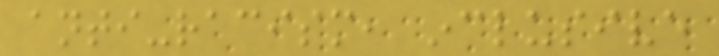anti-racism, inclusive
